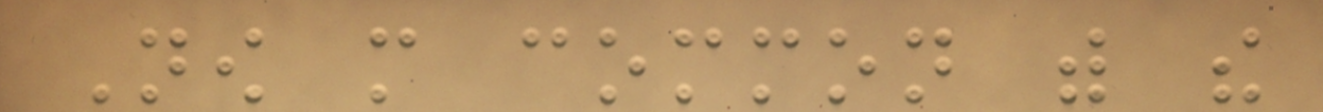Now more common with the
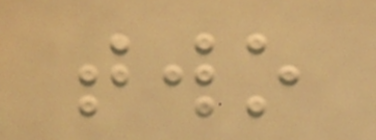two
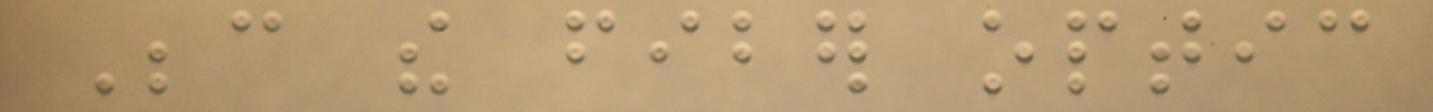Because the fiber optic
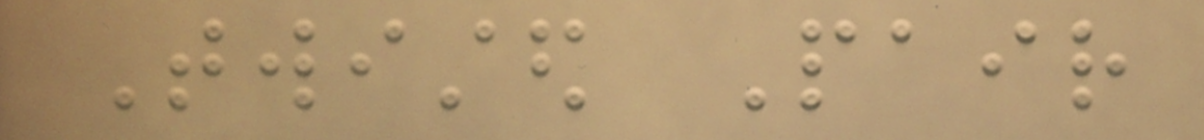Twisted Pair
